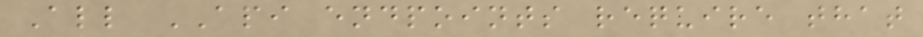All API endpoints require that
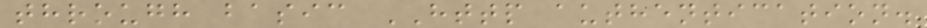through basic HTTP authentication.
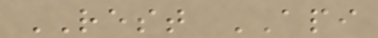REST API
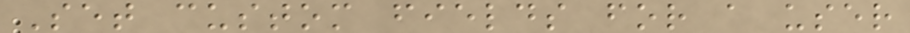Set custom fields for a user
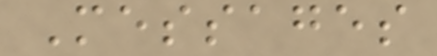Messages
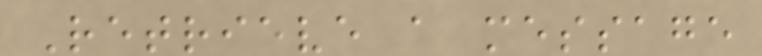Retrieve a message
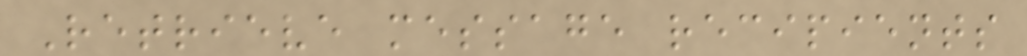Retrieve message recipients
